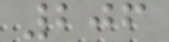206
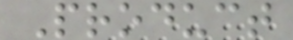Product
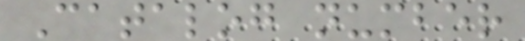Catalog number
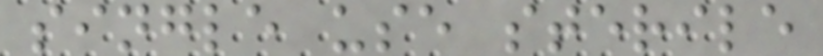single use sterile
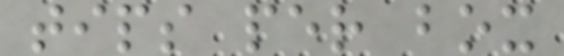tips per box
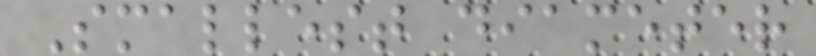Smallest diameter
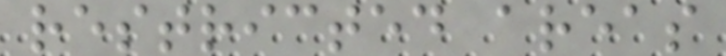restricted areas
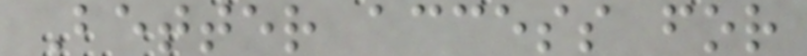Better access for
